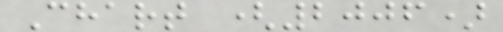Chart (2006)
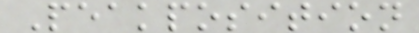Peakposition
